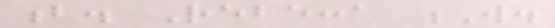b. Rebecca W.
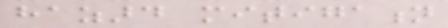hazard mitigation
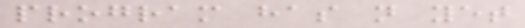program has not yet
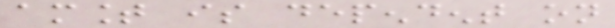amount is dependent on
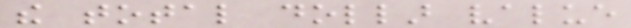the total dollar value
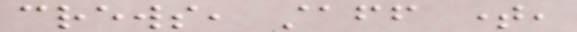crews, staff time,
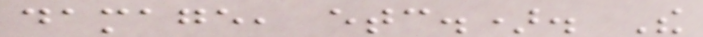damage, etc.). The
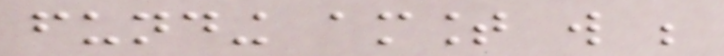funding amount will be
